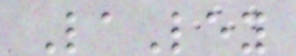LaLey
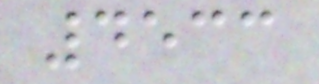4533
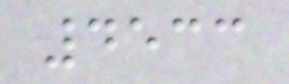4533
